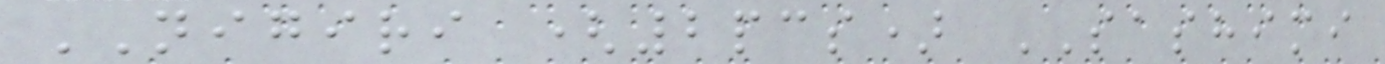NIGIRI (2pcs) SASHIMI
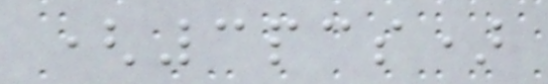(3pcs)
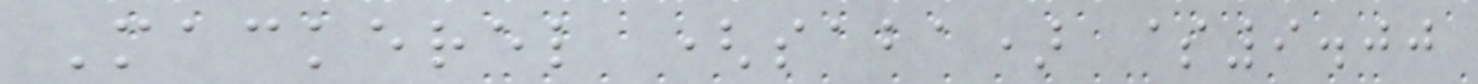Mackerel (saba) $9.00
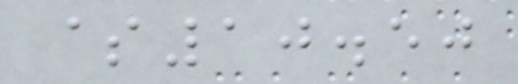$10.50
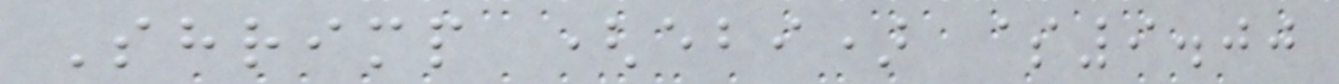Shrimp (ebi) $9.00
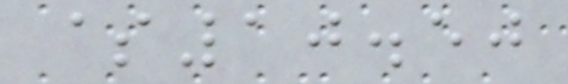$10.50
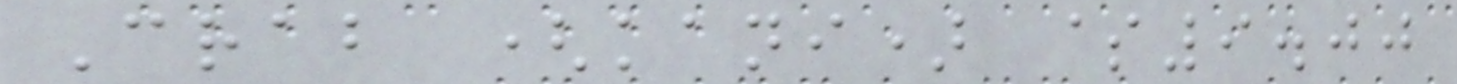Crab (kani) $9.00
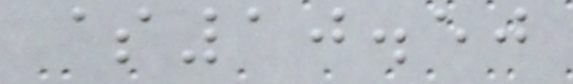$10.50
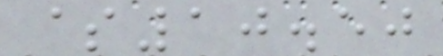$10.50
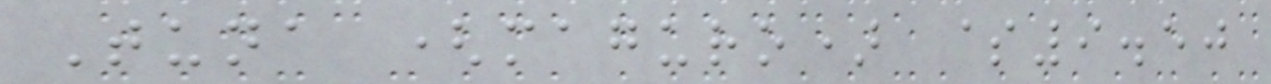Tuna (maguro) $9.50
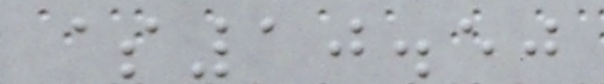$10.50
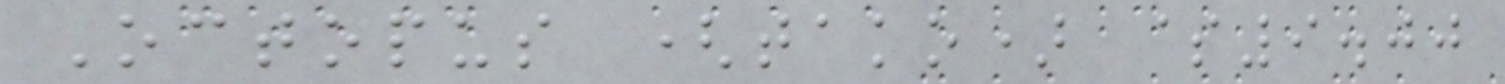Octopus (tako) $9.00
